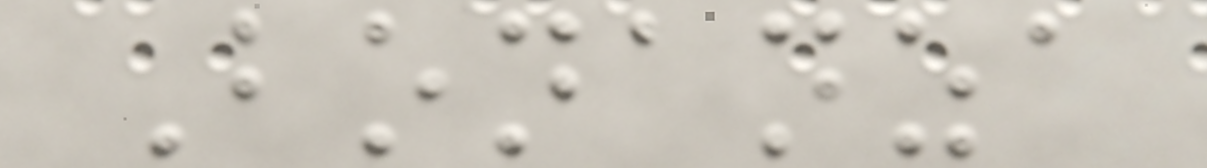Bonanza
